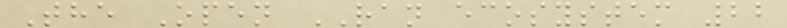The Open RAN ecosystem 22
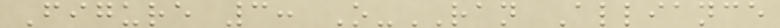Figure 3: O-RAN Alliance
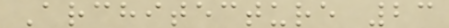Architecture 23
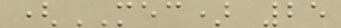(MEC) 25
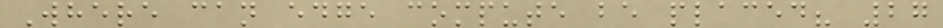Where can edge compute be placed? 27
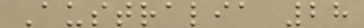Australia 28
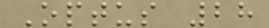Optus 28
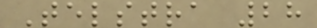Telstra 28
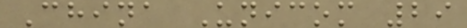China Unicom 29
